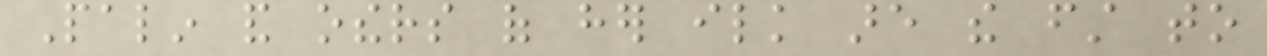Palin and others of her ilk are the first to
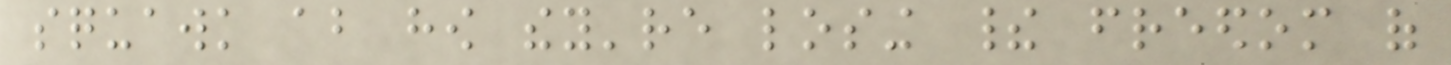squawk about how they're losing their freedom of
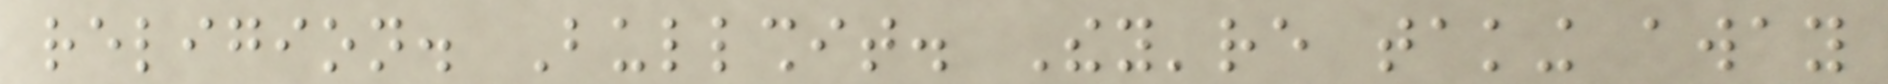religion. Bullshit. They're taking away
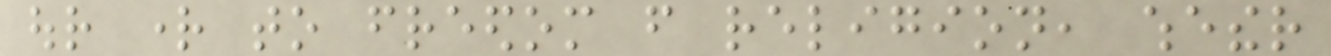our right to freedom from religion, whether
